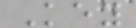Key
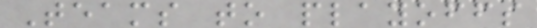Teams to playoffs
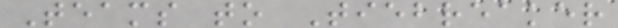Teams to Tiebreaker
